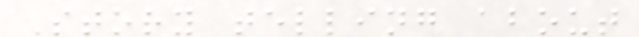Story telling about
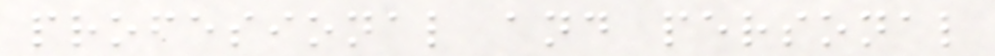profesional and personal
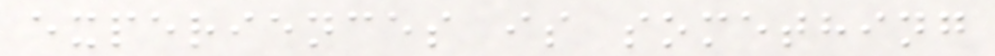experiences is something
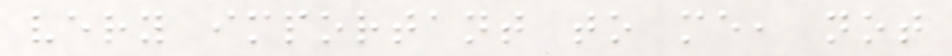very important to me, not
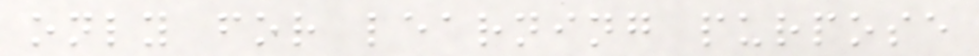only for learning purpose
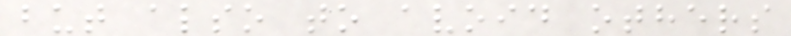but also to avoid others
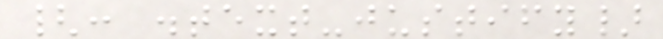{: .text-justify}
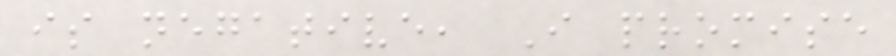is negative, I promise
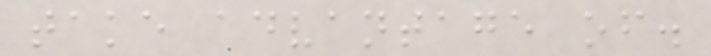take advantage of.
